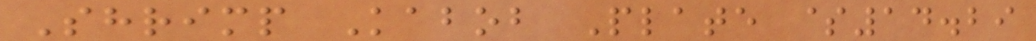Shrimp Kabob Plate $14.29
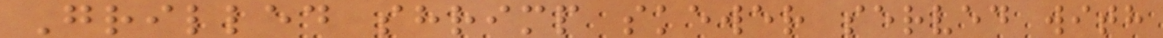Grilled shrimp skewer served with
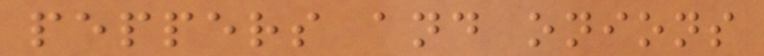peppers and onions
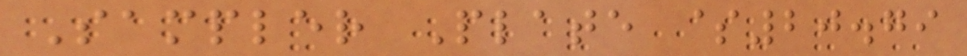Sampler Plate $20.79
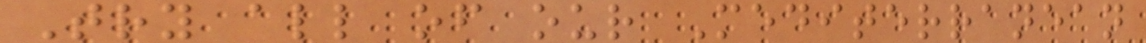Try all of our Mediterranean
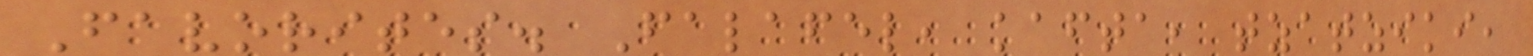Favorites. Falafel, kafta, tzatziki,
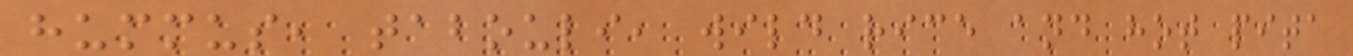hummus, tabouli, wild rice and hot pita
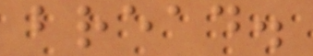bread.
